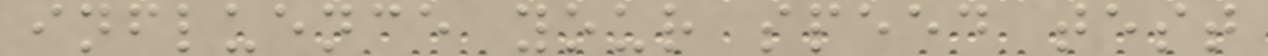influence your speed test
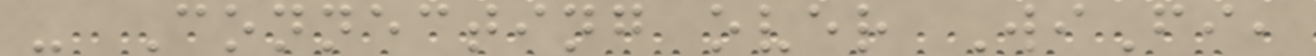- Connecting over WiFi,
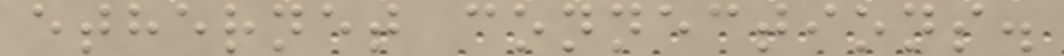ethernet connections.
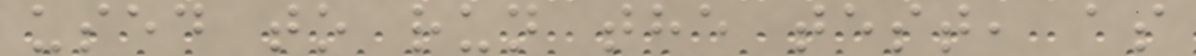used to run the test, as
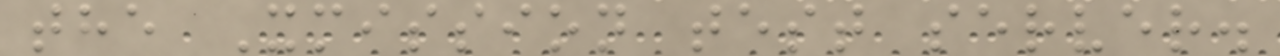the Xmission test server.
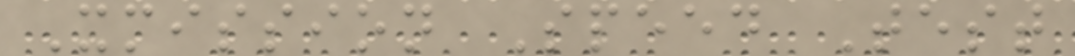Xmission Speed Test
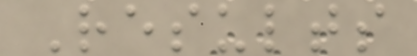Results
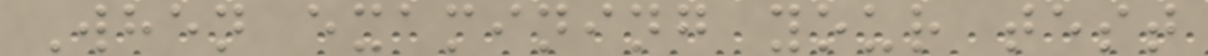When examining your test
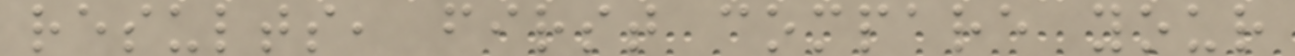results, first compare your
